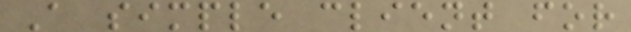A simple client for
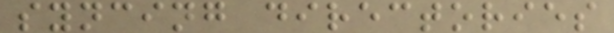syncing directories
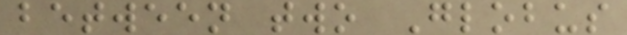between two Globus
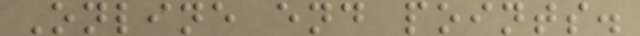Online end points.
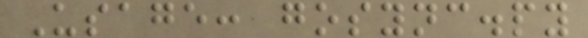Usage: gosync.py
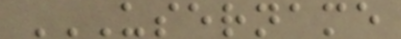USERNAME
